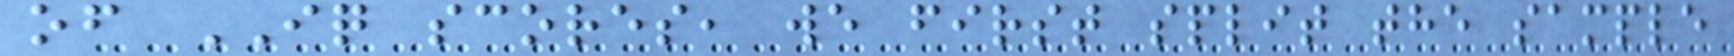of IQ scores, we first split the sample
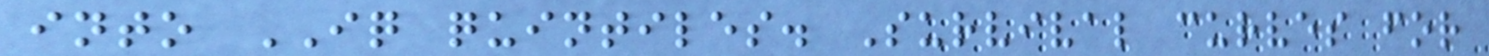into IQ quintiles. Survival curves for
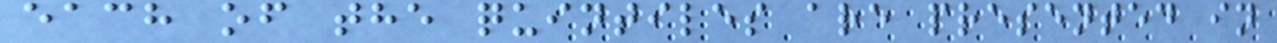each of the quintiles are presented in
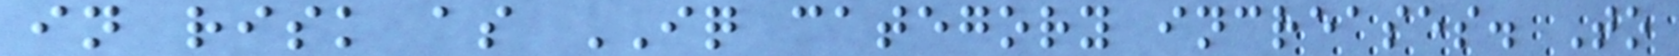in risk as IQ category increases. To
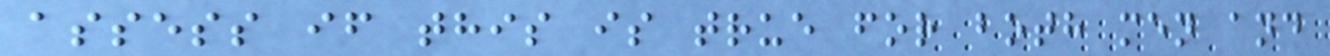assess if this is true for both men and
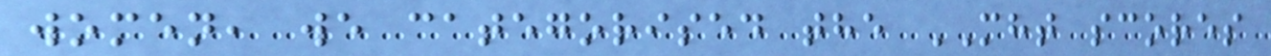women, we categorised the MHT scores
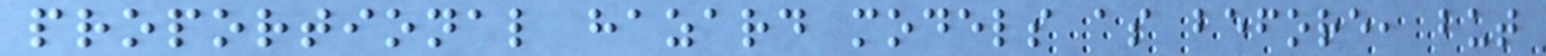proportional hazard models as before, but
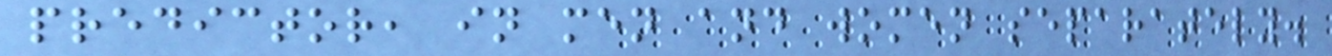predictor, in men and women separately.
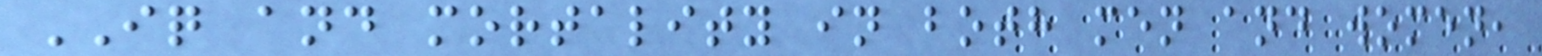IQ and mortality in both men and women,
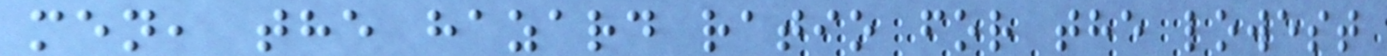men, the hazard ratio for the lowest
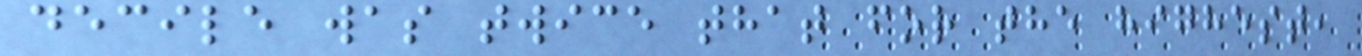decile was twice that for the highest,
